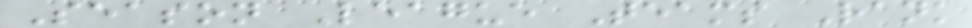Season League Teams Rank
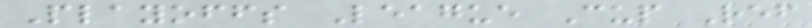Playoffs League Cup Ref
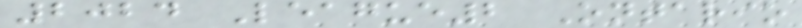2024 League2 Ontario
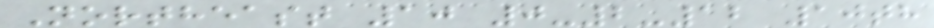Northeast 10 0-2-12 10th
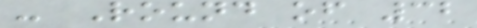- Round of 32
